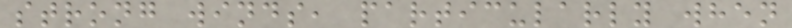strong winds, particularly when
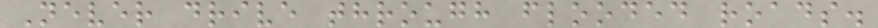Never drive through flooded roads.
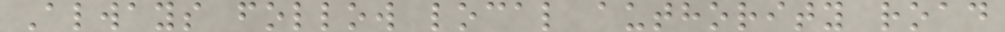Always follow local authority road
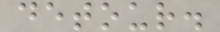detour.
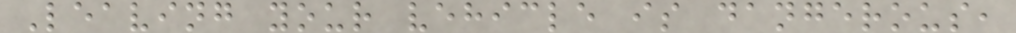Leaving your vehicle is dangerous,
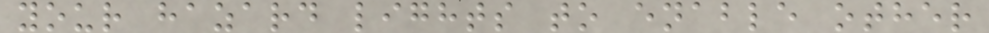your hazard lights to enable other
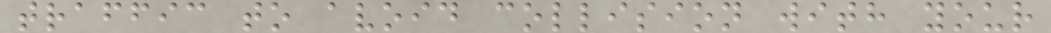traffic to avoid collision with your
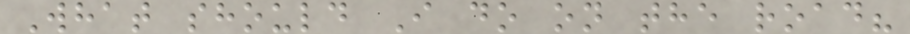What should I do on the road?
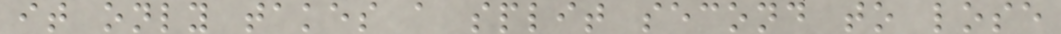it only takes a split second to lose
